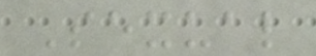Sexual
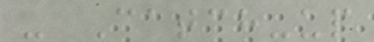- Catch-up
